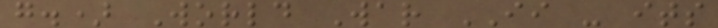g.) World War II - its
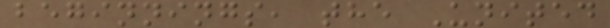beginnings, the United
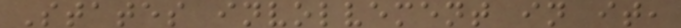States involvement in it,
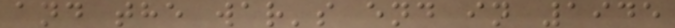and the war's end in 1945
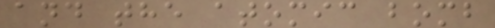and the atomic bomb
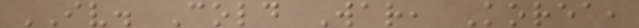IV. Cold War, Korea,
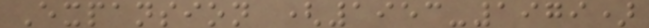Expansion (1953-1979)
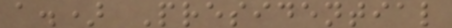a.) Presidential
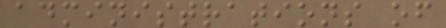administrations of
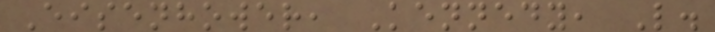Eisenhower, Kennedy, L.
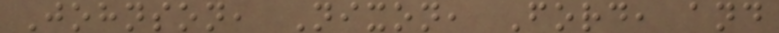Johnson, Nixon, Ford, and
